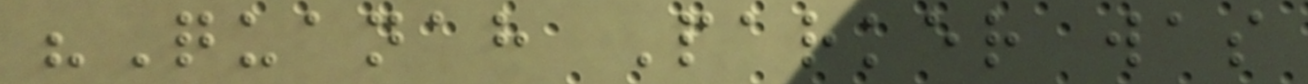"Quanah Parker was
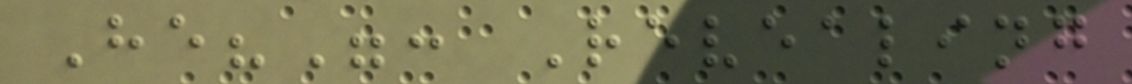He?": Revealing
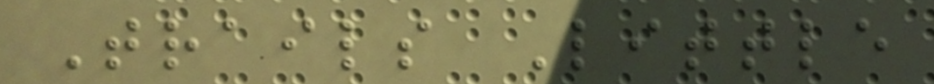Trails Little
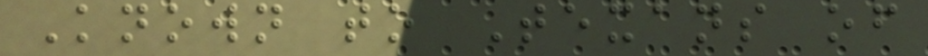Known to Texans of
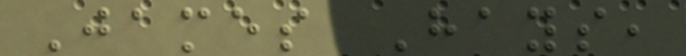James Hays,
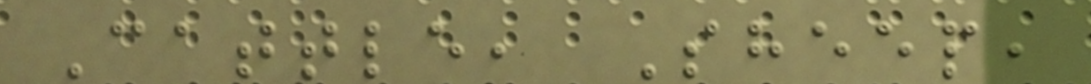Cattle, Sheep,
